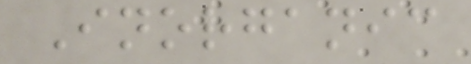Inorganic
